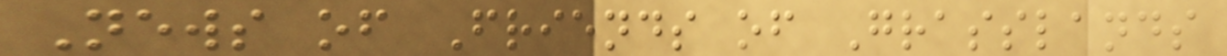News of Friends of Grasslands
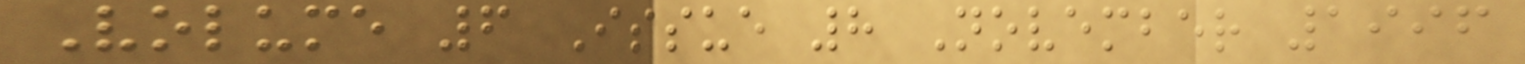Volume 6 Issue 8 November 1996
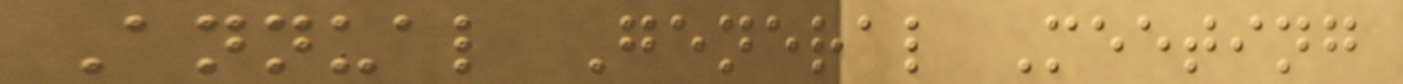Annual General Meeting
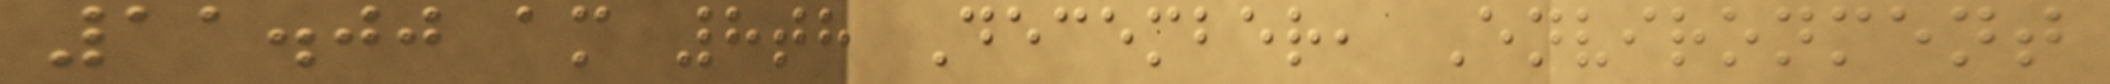11.00 am 8th December, Environment
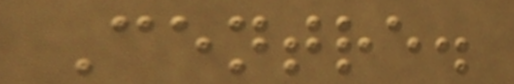Centre.
